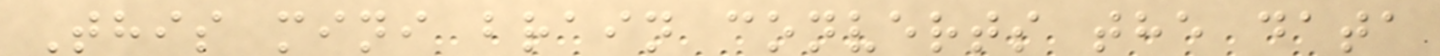This mini brain converts the data
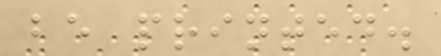be printed.
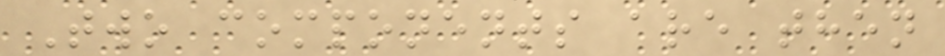Two components are then
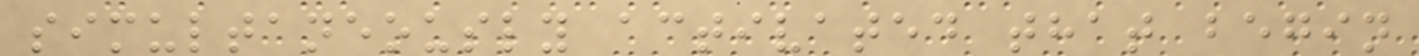simultaneously activated that begin
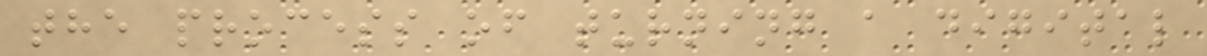the process of turning a digital
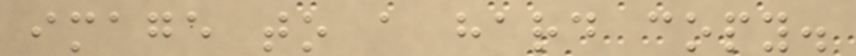image to a hard copy.
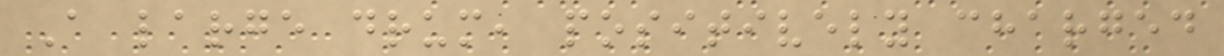A large drum, positively charged
